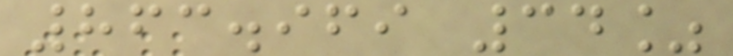863.969 34%
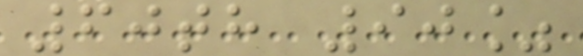60th 90%
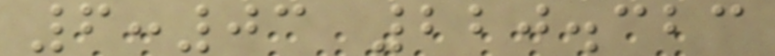6:03 220.323
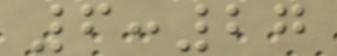6:27
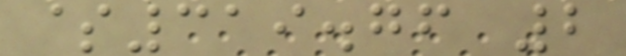$319.76 2
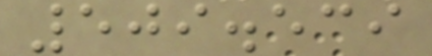509.539
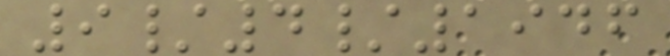9/4/1946
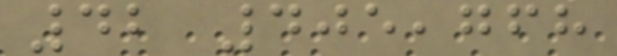42 405,768
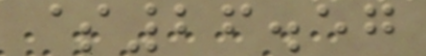$26.57
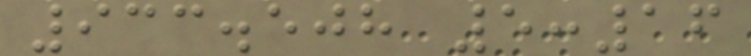933.508 5:16
